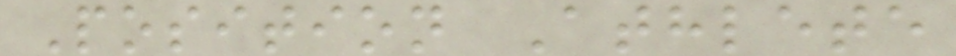Position Athlete
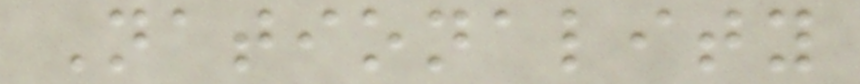Nationality
